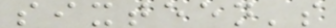sixteen's
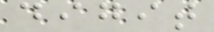digit
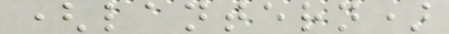(lantern)
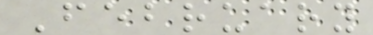February
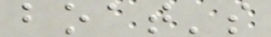boat's
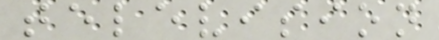television
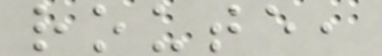route,
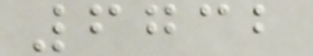6732
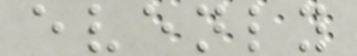evenly
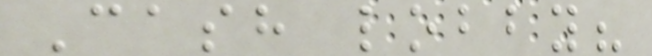Cash lobby?
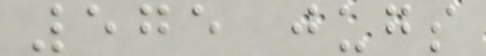575 jugs
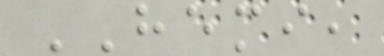HEMI,
